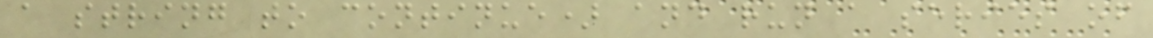a string to continue) and run a series of
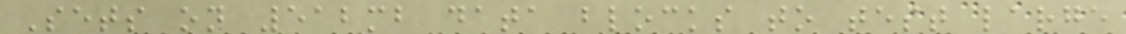Sets on 512mb data blocks to test large
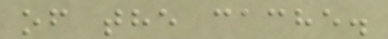of the cache.
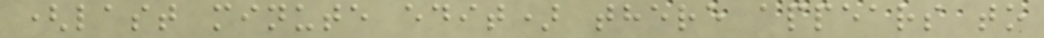(last minute edit) there appears to
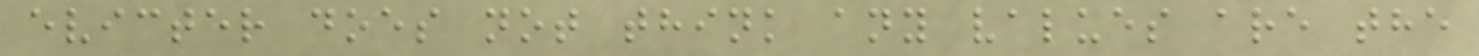evicter does not think any values are the
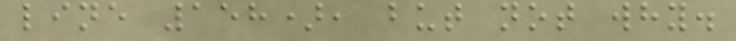line 158), but not why.
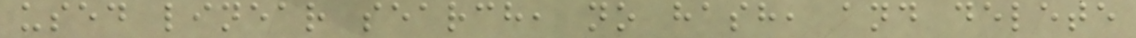used linear search, no hash, and delete
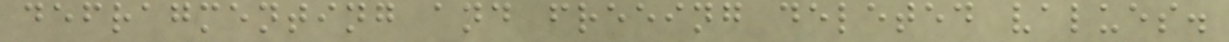defragmenting and freeing deleted values.
